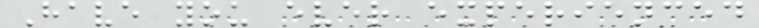Have you ever experienced
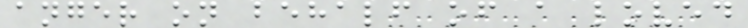anger on behalf of a loved
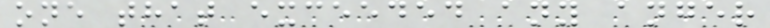one that exceeded any anger
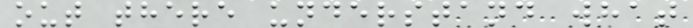out there understand what
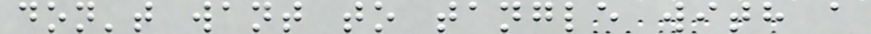don't want to tangle with a
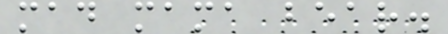mad mama bear.
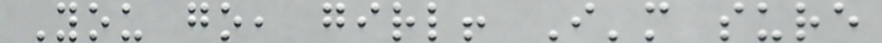You go, girl! I'm sure
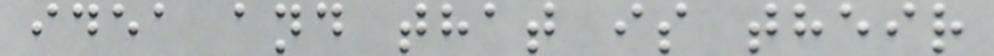idea and that is their
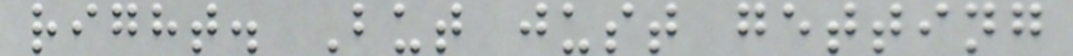right. But just getting
